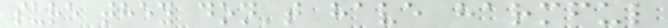sure they don't have harmful
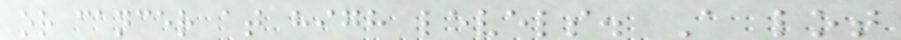or cancer at high levels. A lot
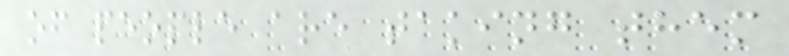of people are taking them
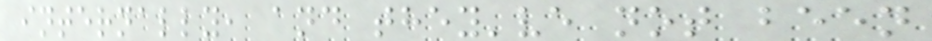internally, and they've not been
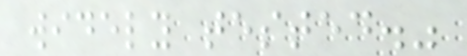widely tested."
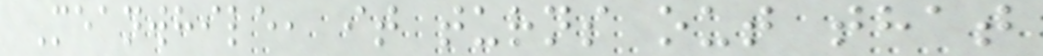Meanwhile, it turns out that
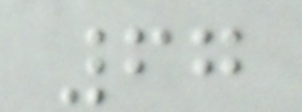67
